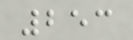253
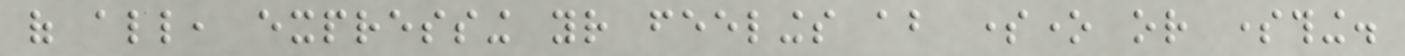of all, expressing your feelings about someone or something.
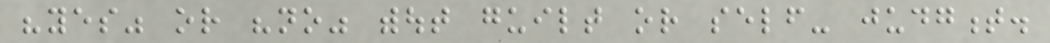"yes" or "no" without guilt or self- judgment.
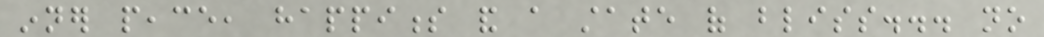inner peace, happiness and a state of bliss... no
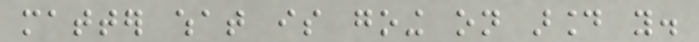matter what is going on around you.
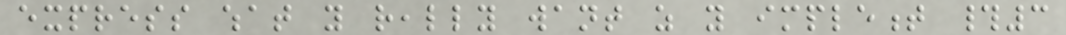express what you really want as you implement #3
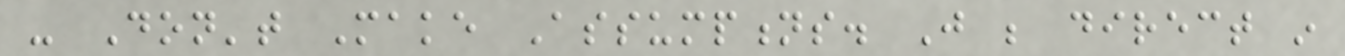- Don't Make Assumptions. Just be direct in
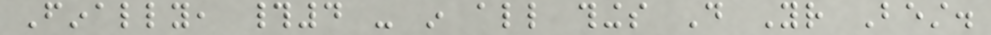Finally, #4 - in all things Do Your Best.
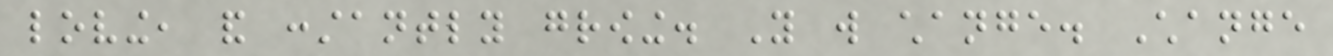loving, and constantly growing. You will change. Change
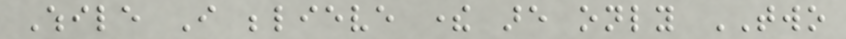While I believe there are only TWO
